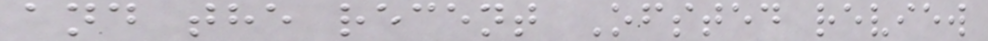and the recent Ofsted review
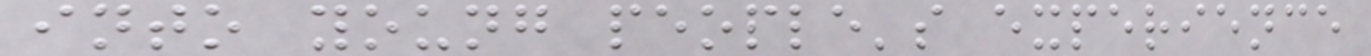into young people's experience
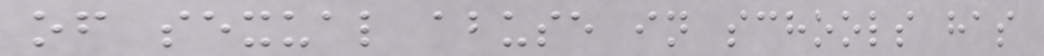of sexual abuse in schools has
